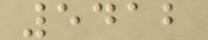5412
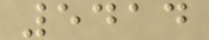5414
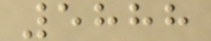5888
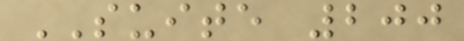SUITE 200
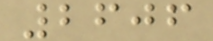2606
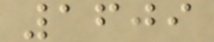1609
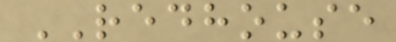REDHOUSE
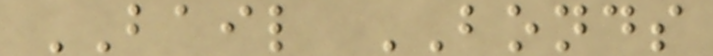BAIL BONDS
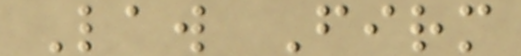Law Firm
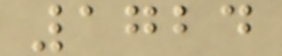1724
